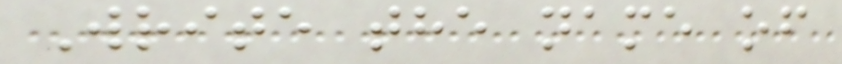Write the name of
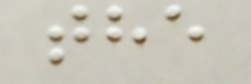the
